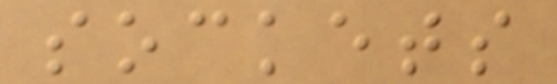sockets
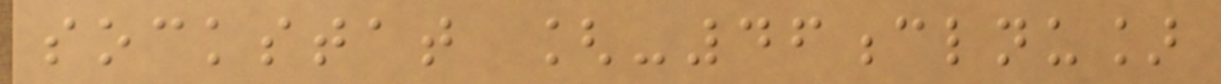sockstat [-46clnu]
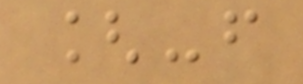[-f
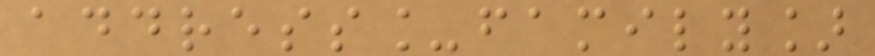address_family]
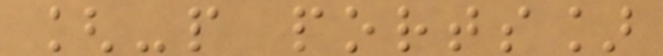[-p ports]
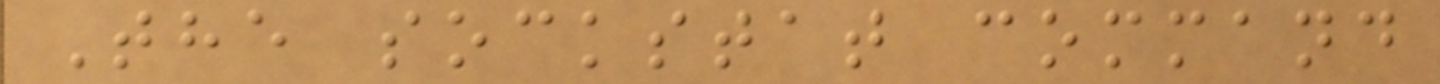The sockstat command
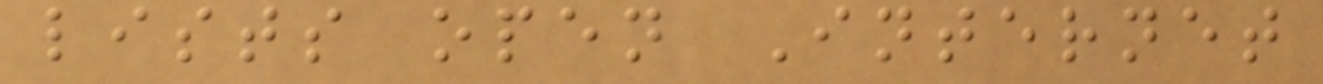lists open Internet
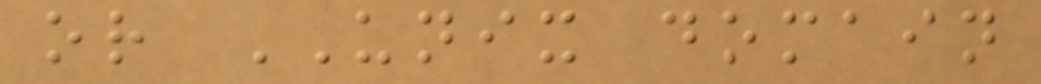or UNIX domain
